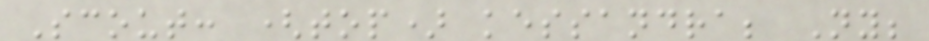Scout: (top) kessandra; Ny;
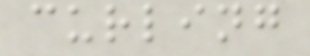curling
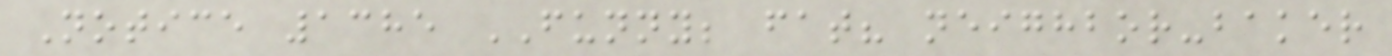Notice 1385 FUNNY; fat? neighbor-baker
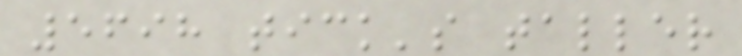5698 tick's taller
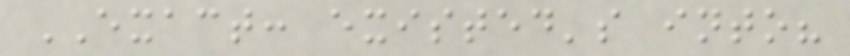EXACT: existed's into?
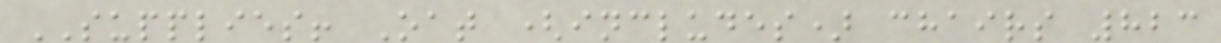SUPPLIES! Oat (includes) chairs 823
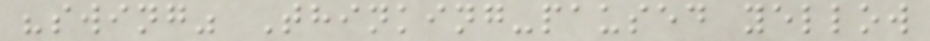"swing" Thinking-paused yellow
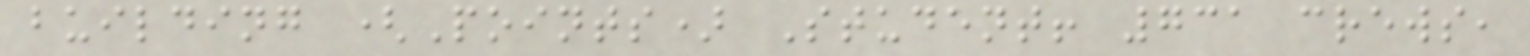building (Points) Student! 731 crews,
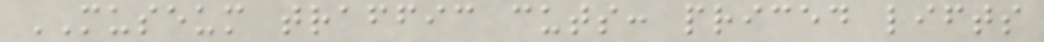MUSEUM traffic cuts: priced lifts
